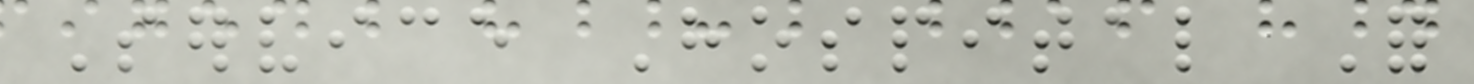Service Hospital For
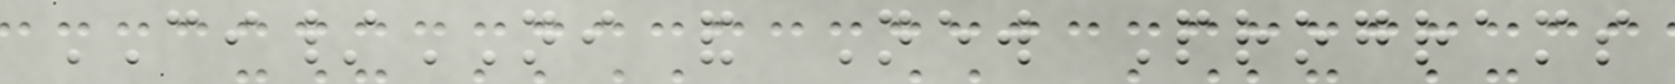CI/NI and New Programs
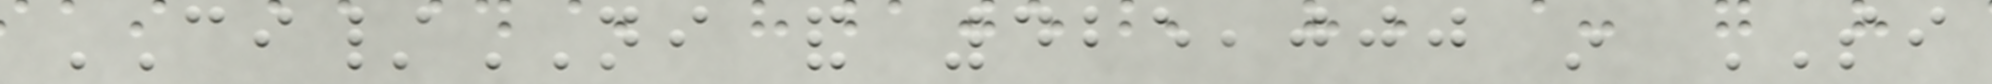CI/NI and 425,000 in SI
